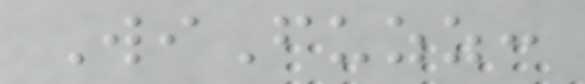WiFuzz:
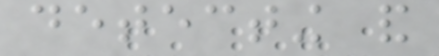detecting and
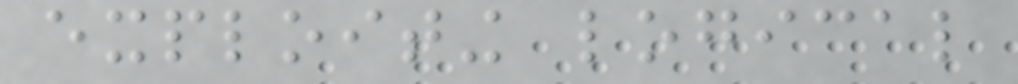exploiting logical
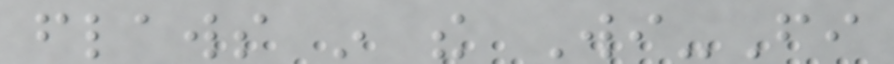flaws in the Wi-Fi
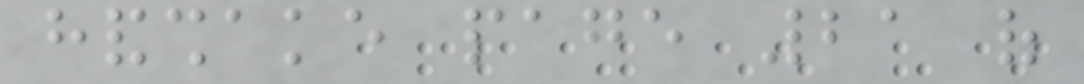handshake page 21 of
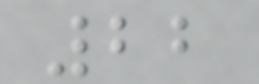22
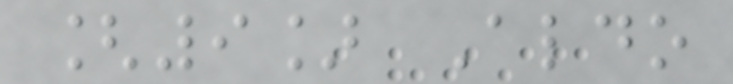[9] Aldo
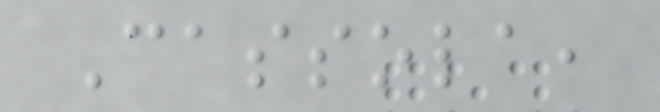Cassola,
